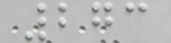273
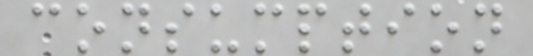consumption
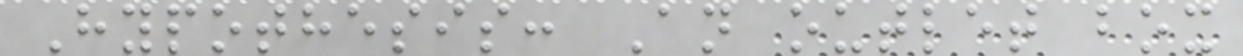Hypothesis: An outlet box
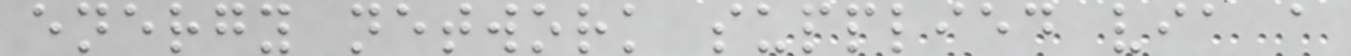energy network supplied via a
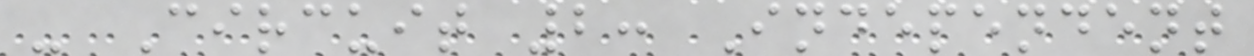- Circuit 2: Independent
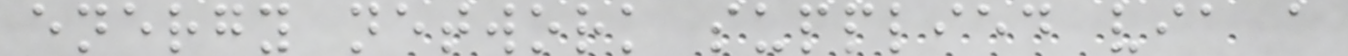energy network supplied via a
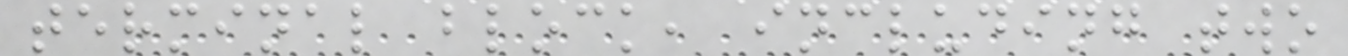terminal block, including two
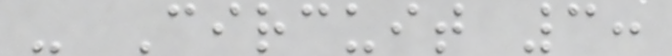- Circuit 3:
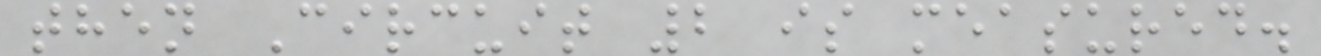then Circuit 2 is measured.
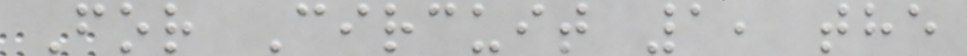For Circuit 1, the
